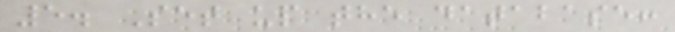5. Set up the database:
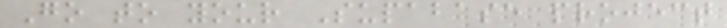Go to your Supabase project
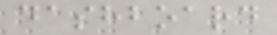dashboard
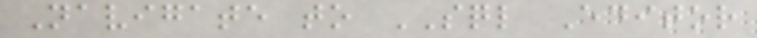Navigate to SQL Editor
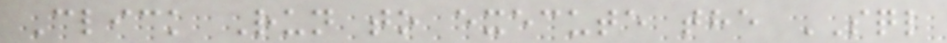Click Run to execute the SQL
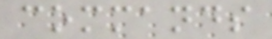commands
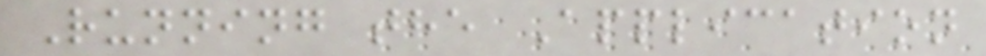Running the Application
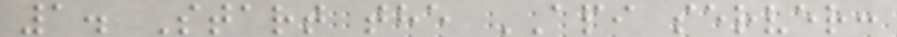1. Start the API server:
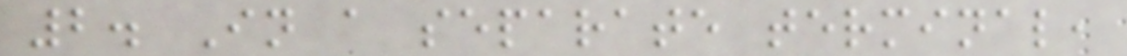2. In a separate terminal,
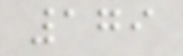179
